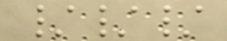///
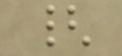{
